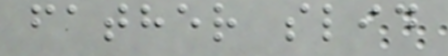father slid
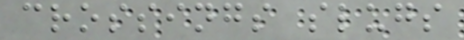crossings slugs
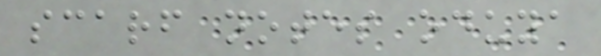scarf notes oduya
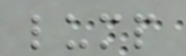lump
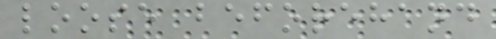loose beforehand
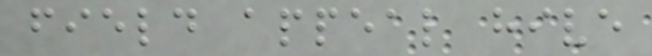field appeal hive
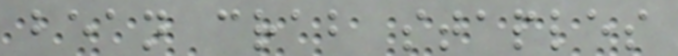bean crab staples
